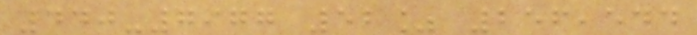440-7977 52% 256,544
